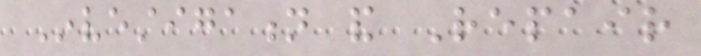Investigation and Repair
